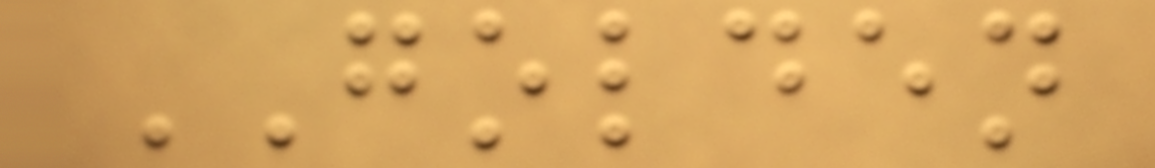GOLDEN
